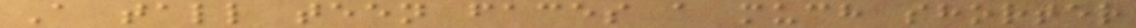A tall teen faces a much shorter
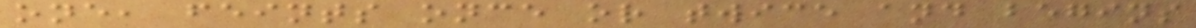one, feints once or twice and begins
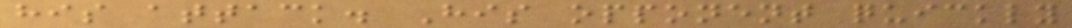his attack. His opponent quickly
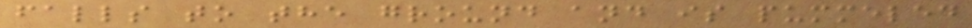falls to the ground and is pummeled
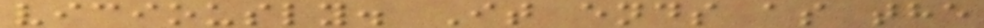viciously. It ends as the
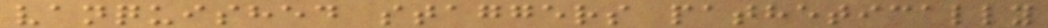vanquished staggers pathetically
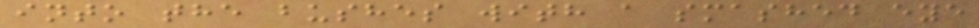into the bushes with a smashed eye
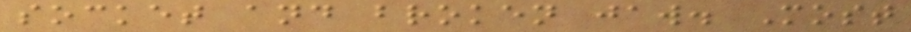socket and broken jaw. Most
